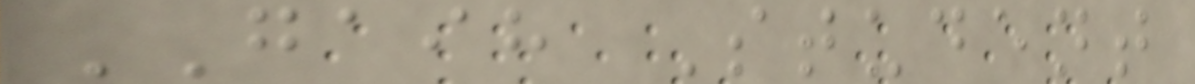GAIH Student
